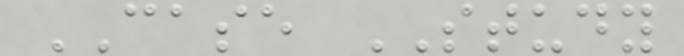CASE STUDY
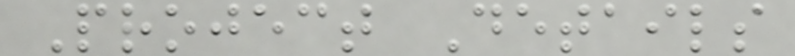Project Details
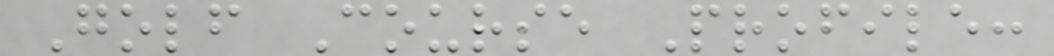Golf Course Profile:
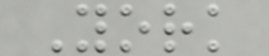York
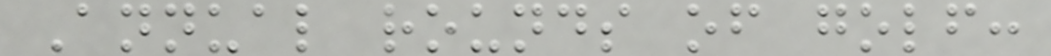Annual rounds of golf:
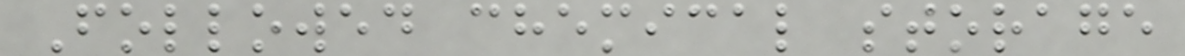Followed chemical storage
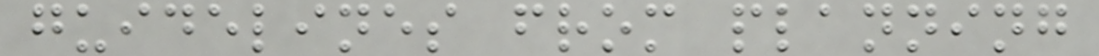guidelines from planning
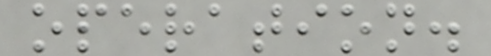operation.
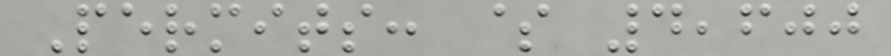Permits: $ 4,600
